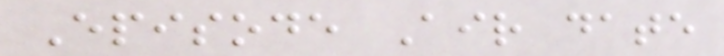Episode Air date
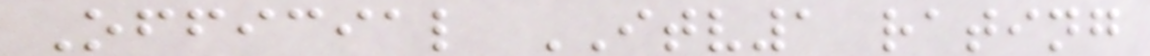Official ITV1 rating
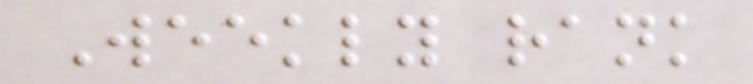Weekly rank
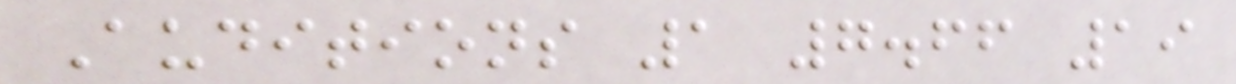Auditions 1 7.66 19
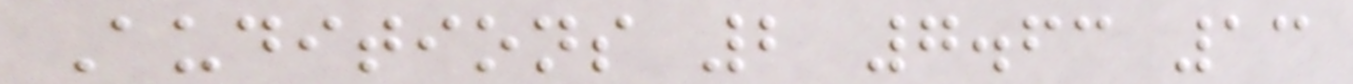Auditions 2 7.63 13
